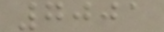7001
